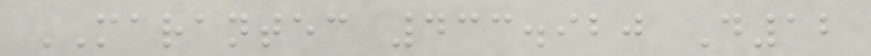MARANTEC 433.920 D12
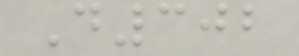D302
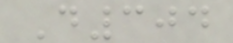D304
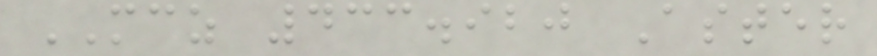MCZ 433.920 Aster
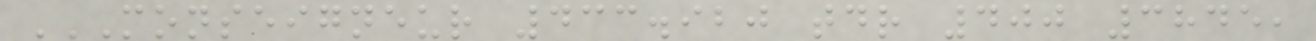MONSEIGNEUR 433.920 TDR 400 3845,
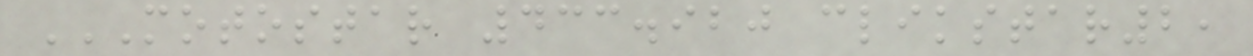MOTOSTAR 433.920 CLIKSTAR2,
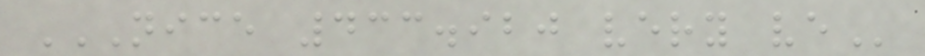NICE 433.920 VERY VE
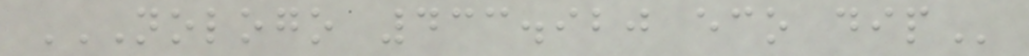NOLOGO 433.920 ECO DIP
